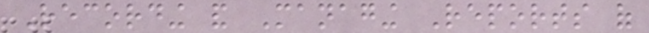Recording and Managing Reports of
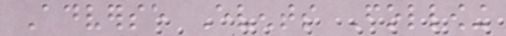Adverse Events Following
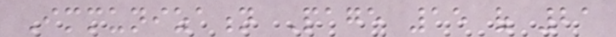Immunization Page 15 of 21
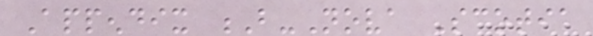Appendix B-Nova Scotia
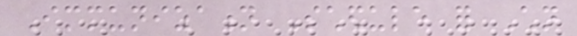Immunization Schedule for Children
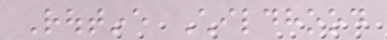Routine Childhood
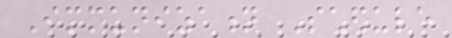Immunization Schedule
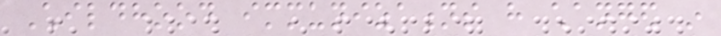Childhood immunizations have changed in
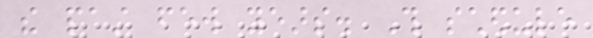the past few years. This schedule
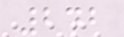242
